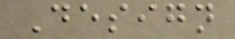Design
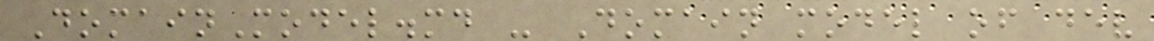DomainModel.md - Domain model of dev
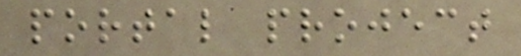portal project
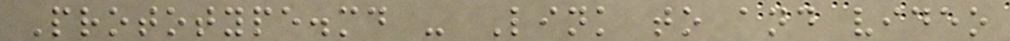Prototype.md - Link to and video
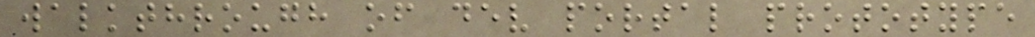walkthrough of dev portal prototype
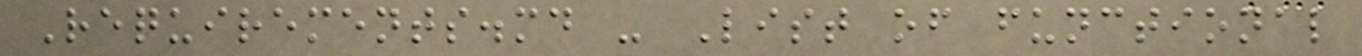Requirements.md - List of functional
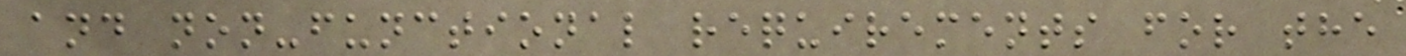and non-functional requirements for the
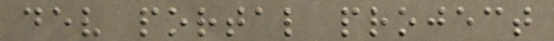dev portal project
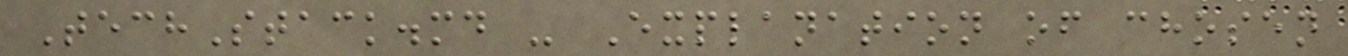TechStack.md - Explanation of chosen
